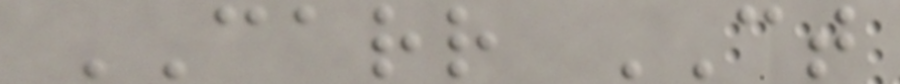CARR CT
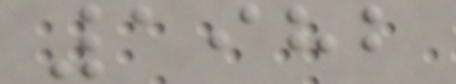1982
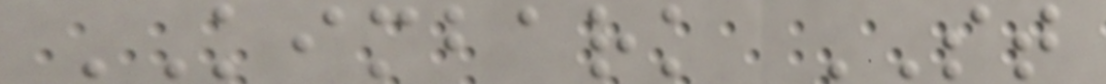KIMBARK ST
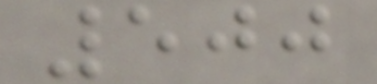500
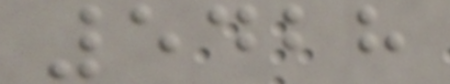5428
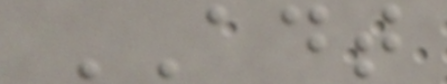ADT
